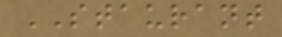STAURANT
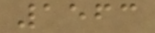1563
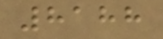8188
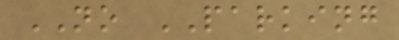NO PARKING
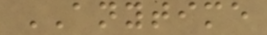ANYTIME
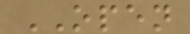OPEN
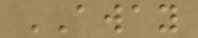AWAY
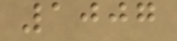1007
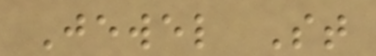Jewel St
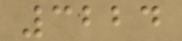3224
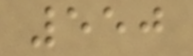550
